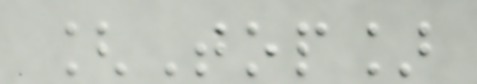[Top]
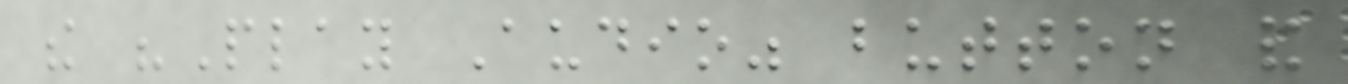the "Play Audio" button and
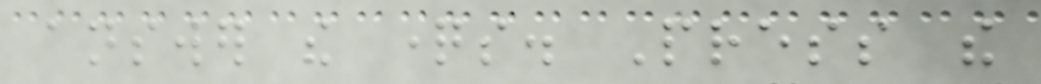answer the questions. Press the
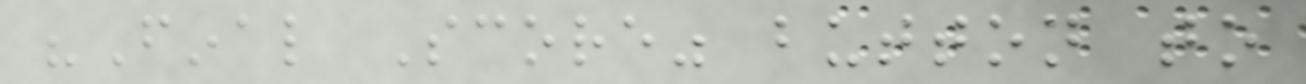"Final Score" button to
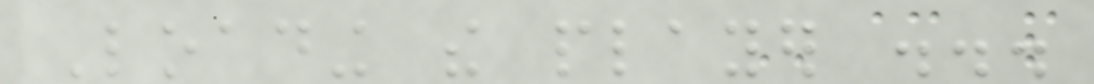Loading the player ...
